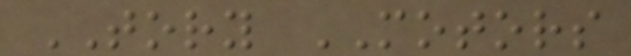TORY MOTORS
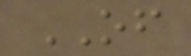OF
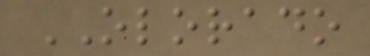OLORADO
